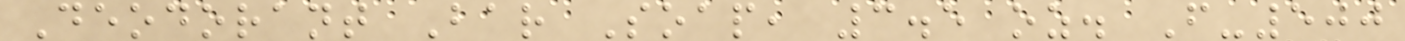Deodorant Bar Soap, 3.5 oz. F-500
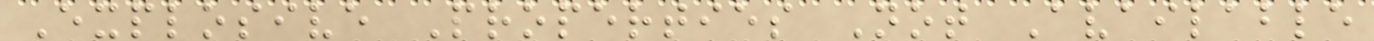Explosive Properties Not Available
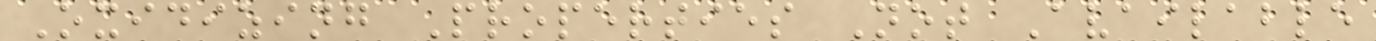Oxidizing Properties Not Available
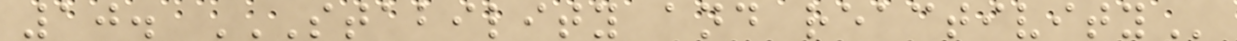10. STABILITY AND REACTIVITY
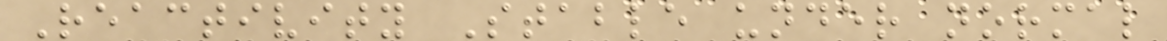Reactivity Stable under normal
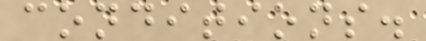conditions.
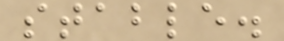stable.
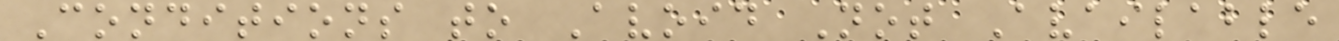Conditions to Avoid Not Available
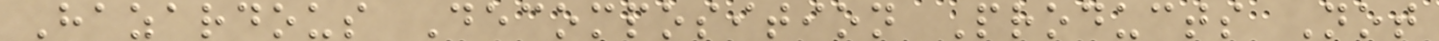Hazardous Decomposition Products Not
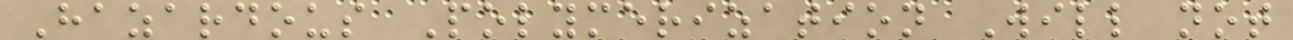Hazardous Polymerization Will not
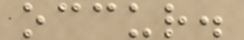occur.
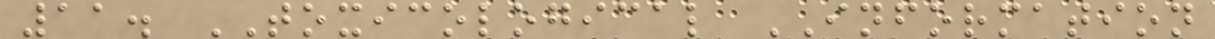11. TOXICOLOGICAL INFORMATION
